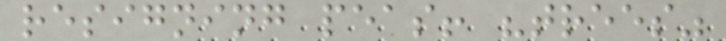resigning peas! "trees"
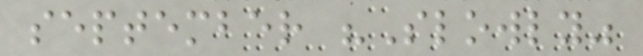september "Slowly"
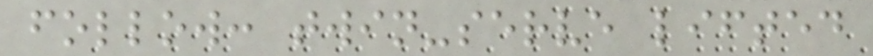follow: twin-serve lifted
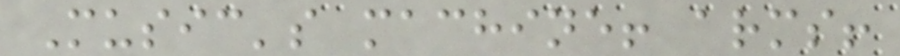Music's machine! arms!
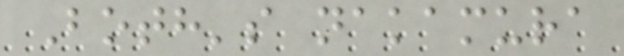Both's nakamura
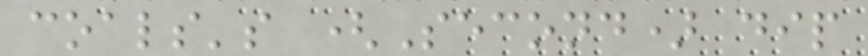coals's (Second) dip
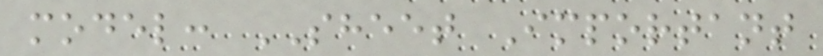model: SHEET Important
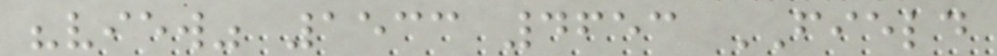"view" 1533 4653 FIELD
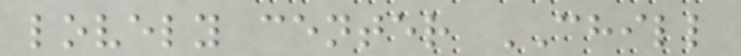lovely center CHILL
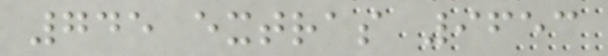745 extras 9653
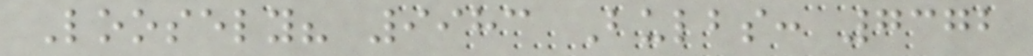Loosely? 9983 Bulbs: 7372
